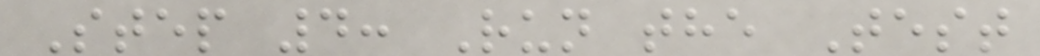Step 4: Run the Test
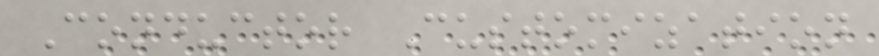Conductor Customization
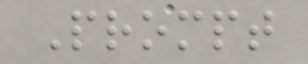Prompt
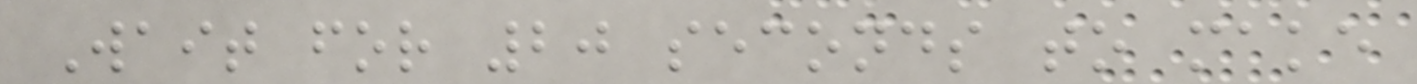Wait for 20 seconds to make
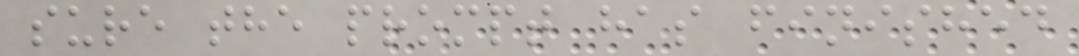sure the prompt has finished
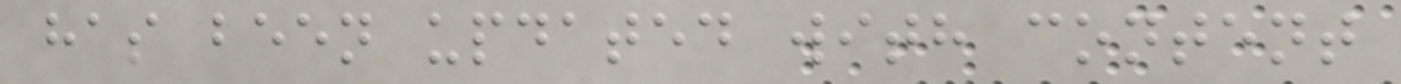has been updated with content
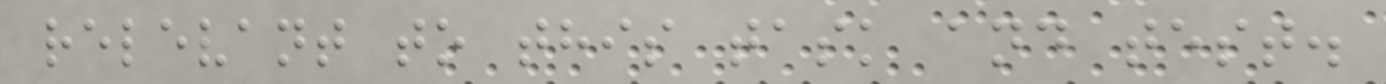relevant to this task and test.
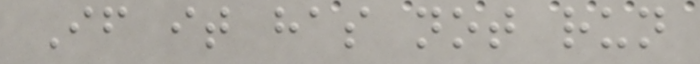If it has not run
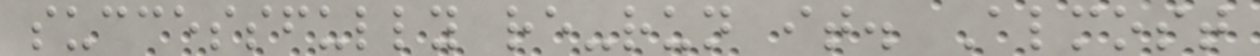successfully re-run it. Almost
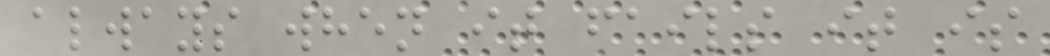always when it fails it is
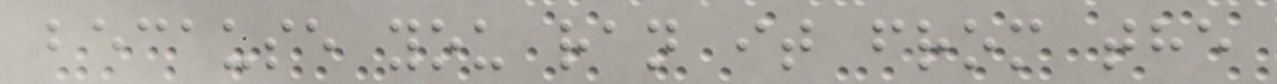because you ran it from the
